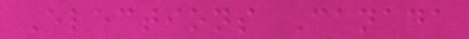Elections Canada
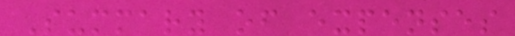Summary of expenses
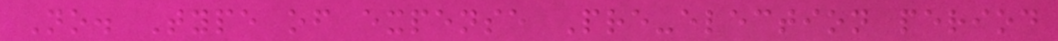No. Type of expense Pre-election period
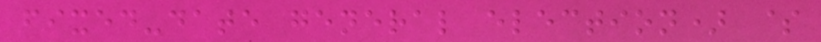fixed-date general election) $
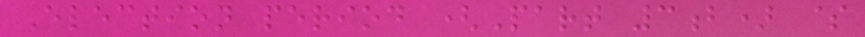Election period (Part 3b) $
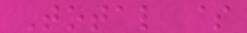Total $
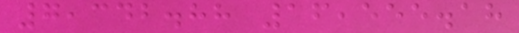7,342.88 16,555.18
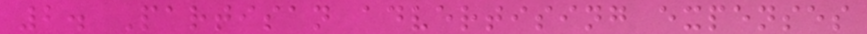2. Partisan advertising expenses
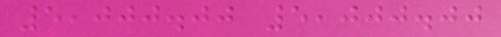5,000.00 5,000.00
